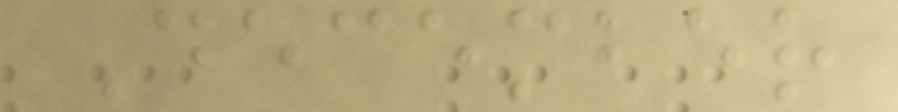December
